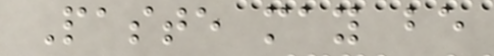Paste may be
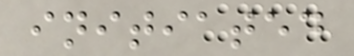initiated
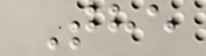The
